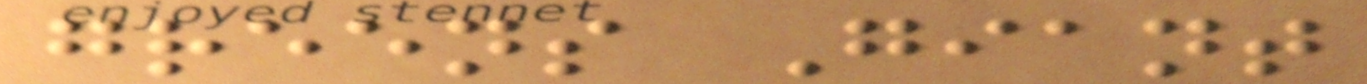greens Giant
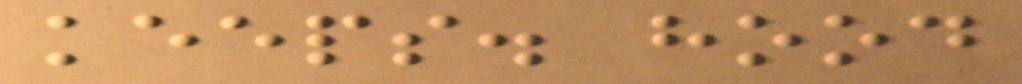keeps. hood
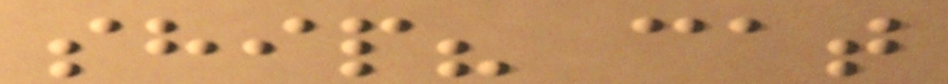ship? cat
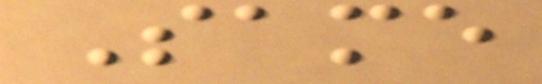Same
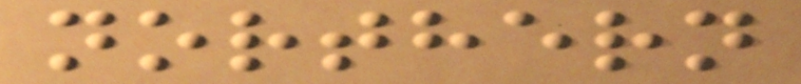northern
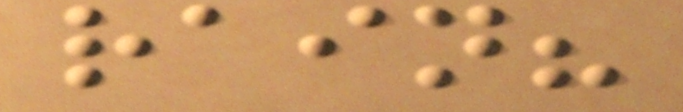rain?
